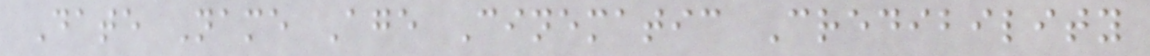Date Name Age Cinematic Credibility
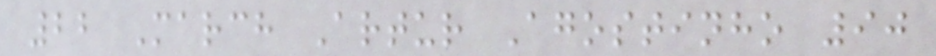22 March Artur Agostinho 90
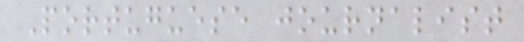Portuguese journalist
